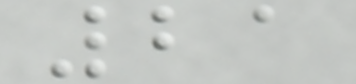21
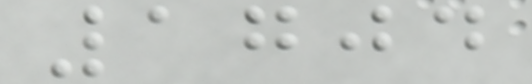1704
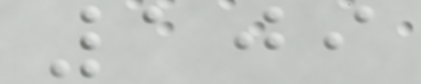109
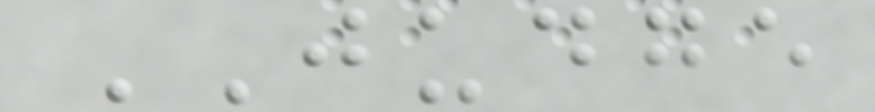JUDGE
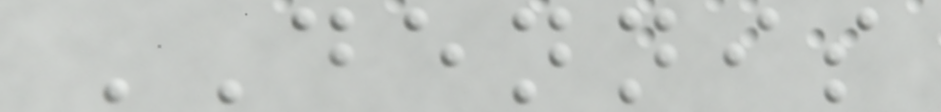DENNIS
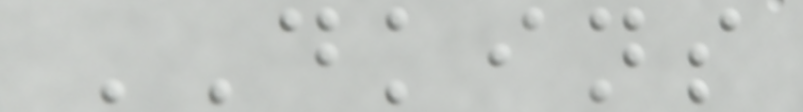DKINS
